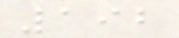192
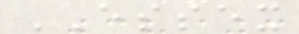ESSEX
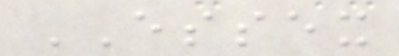ESSEX
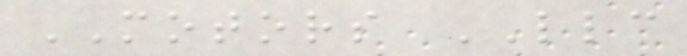MOTORS LLC
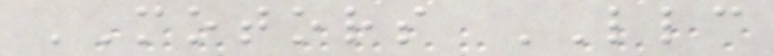MOTORS LLC
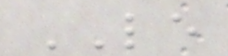LE
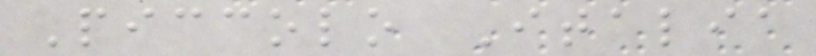Piccolo Italia
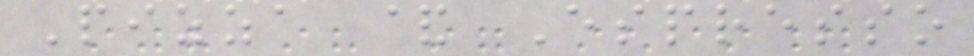Pizza & Espresso
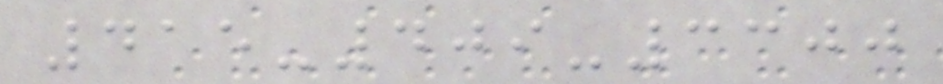415-409-3300
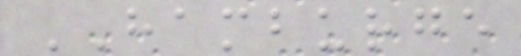HAMBURGE
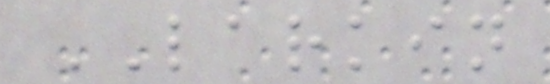LARKIN
